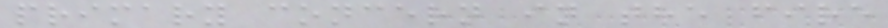primary concern in the fire
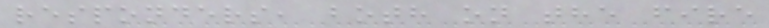responders, both on the fire
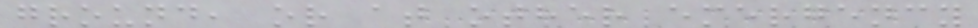ground, or at other emergency
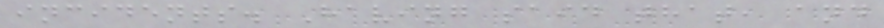incidents. Having said that, and
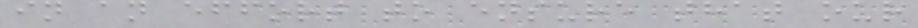in an effort to ensure that our
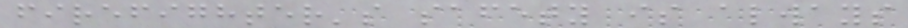firefighter's safety is always
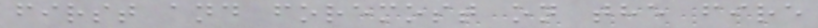first and foremost on the fire
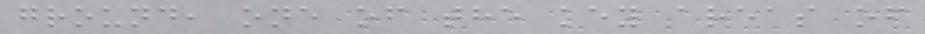ground, one of the key areas of
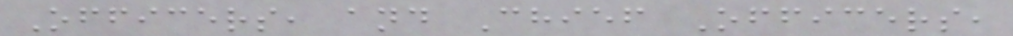Officers, and Chief Officers,
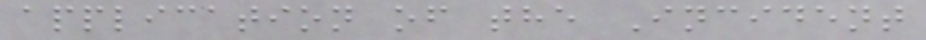application of the Incident
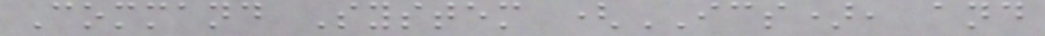Command System (ICS), and
